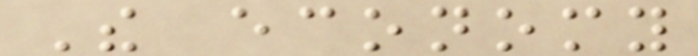The economy
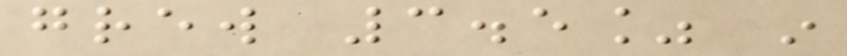grew 3.5% in
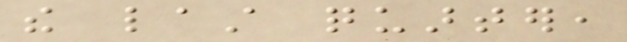the last quarter,
